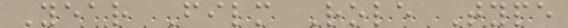Year Film Role Type
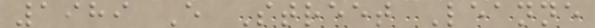1989 E Street Leanne
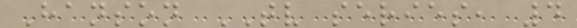Hanson TV series, 4
